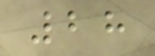28
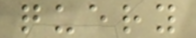query
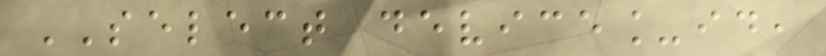SELECT device_id,
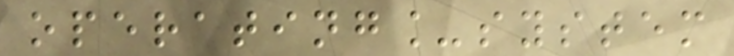operating_system
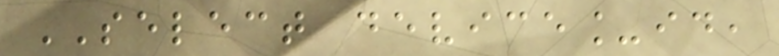SELECT device_id,
